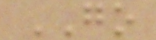GO
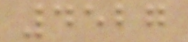4527
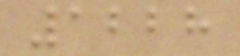1228
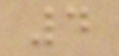4
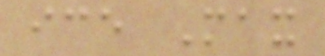ice Max
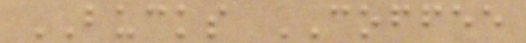BUCKS COFFEE
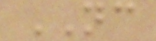NC
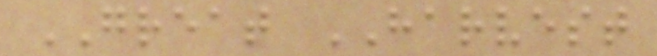GREAT HARVEST
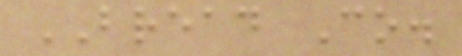BREAD Co.
